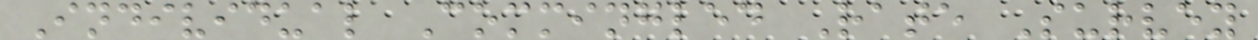Individual Commingled Rate Survey
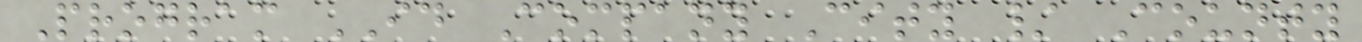Program ID Company City / County
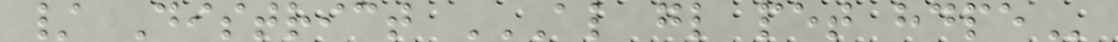/ District AL GL PET HDPE
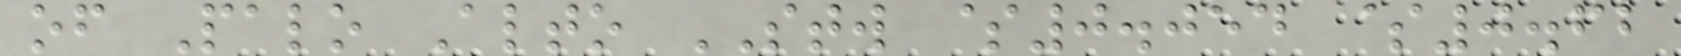of Palo Alto STW $0.054 $0.62
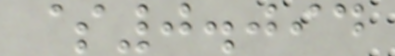$0.094
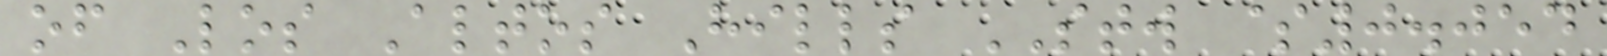of Los Altos Hills STW $0.054
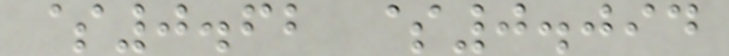$0.62 $0.094
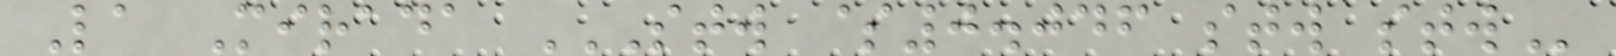La Mirada STW $0.046 STW STW
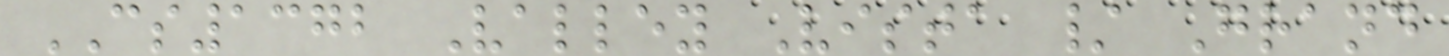CS1372 Valley Vista / Grand
